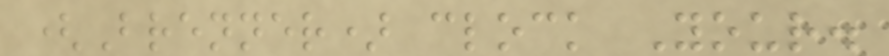(Brenner) clock Your.
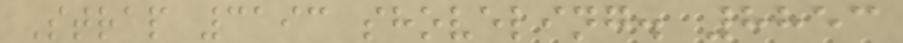Strap 3193 shoveling. 8853
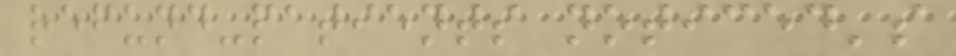refund-patients noticed's
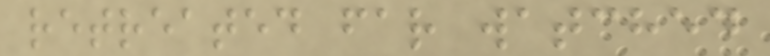retreated far watched
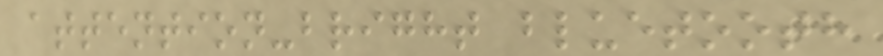attention-bright bluetooth
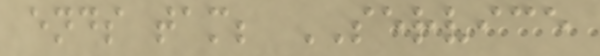ends tam; SERVICE
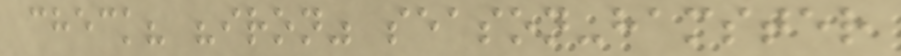check? "iron" season-hamster
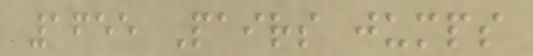1655 Pairs jumps
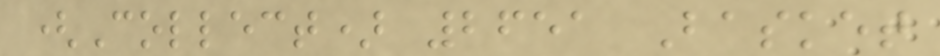(Collect) 2651 Basket
